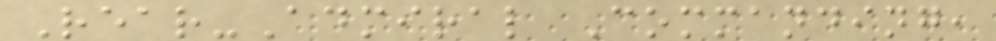Rear-Admiral Commanding,
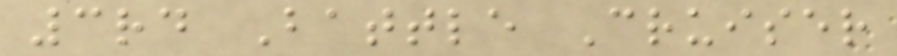3rd Battle Cruiser
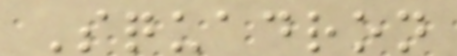Squadron
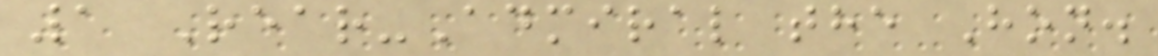1 Rear-Admiral the Hon.
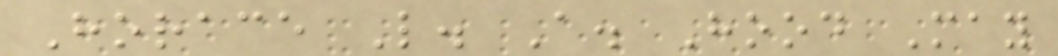Horace L. A. Hood May
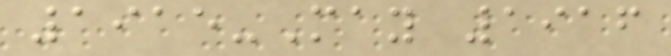1915-May 1916
